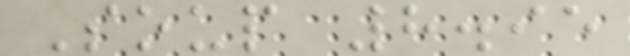Soup 8.95
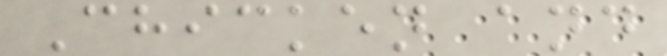Chicken and
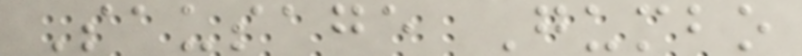Sausage Gumbo
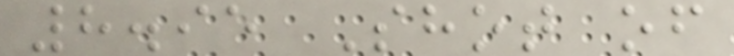8.95 Shot of
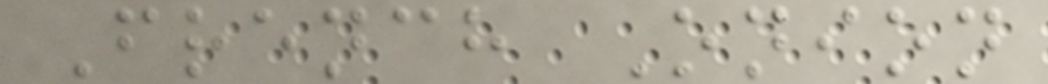French Onion
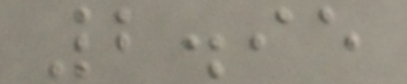2.95
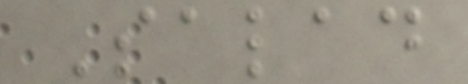Salad
